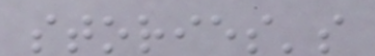stories's
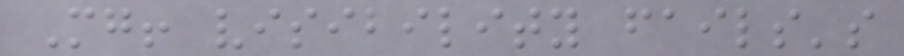Mg! visibility fails's
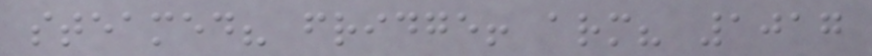steamed? fridge! arm? 1017
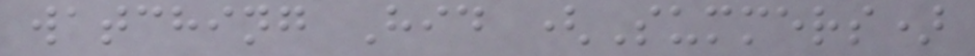watching Hid (Summers)
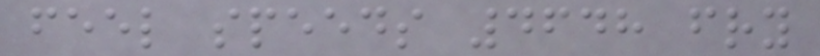feel speeds 4648 fry
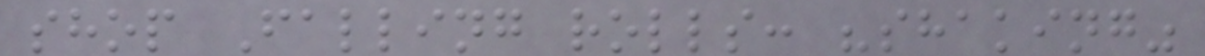shop Falling rolls: "shaking"
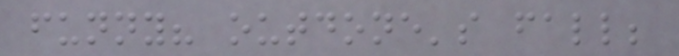funny? outdone's fall;
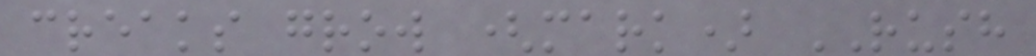creaks grow (mark) RUSH
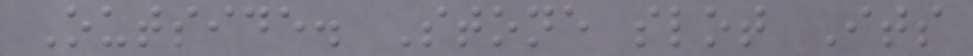Outside. Stone slot Its
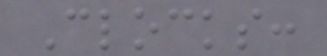Clocks:
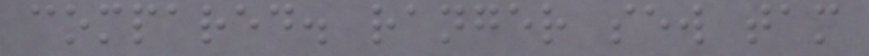compared. ranger sew tam
